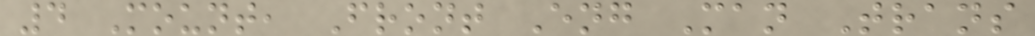4 Mount, Front Eng Man Trans
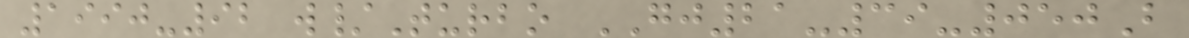1990-92 w/Turbo GJ21-39-050B
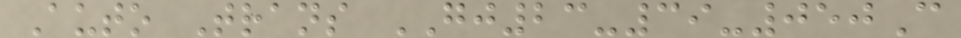Auto Trans GJ23-39-050C
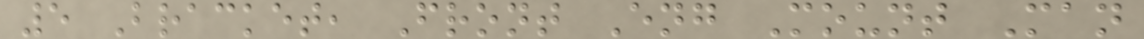5 Bracket, Front Eng Mount Man
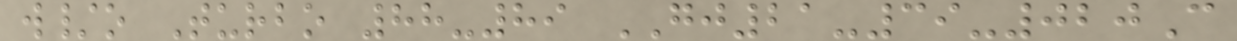w/o Turbo 88-89 GJ21-39-020C
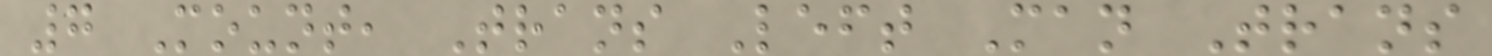7 Mount, Trans Left Man Trans
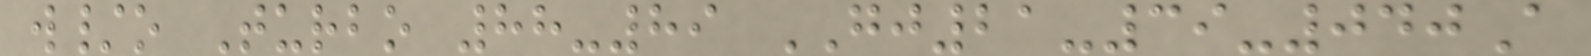w/o Turbo 88-89 GJ21-39-040A
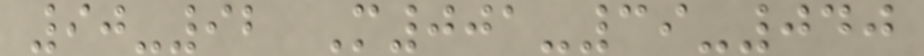90-92 M001-39-040
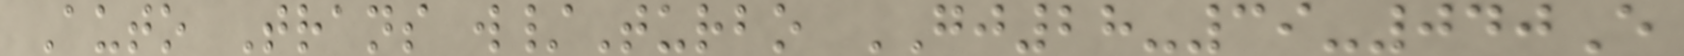Auto Trans w/Turbo GJ28-39-040E
